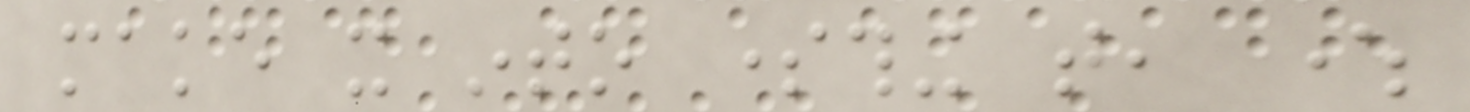make it into something that, where
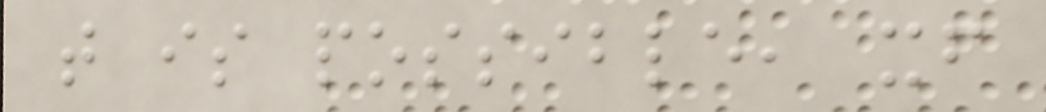that is possible, itself
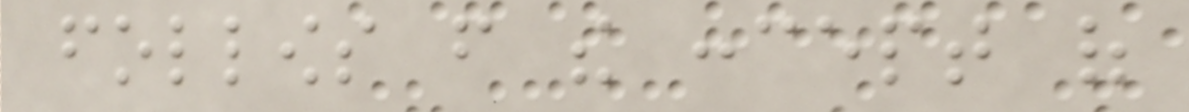follows from the concept of
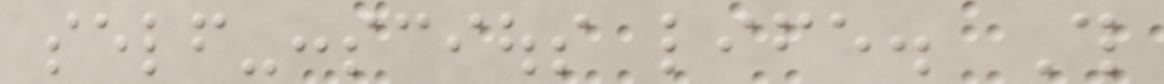self-conscious life. This
